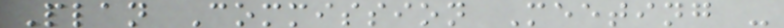Plan Commission Meeting -
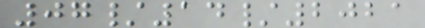07/14/2021
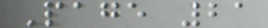Page 21
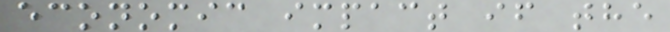economic impact if the
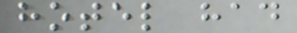hotel had
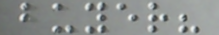buyer?
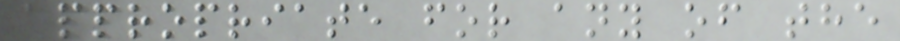appropriate for any of the
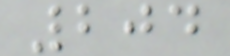204
